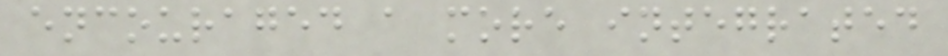encouraged a more integrated
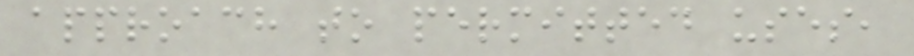approach to permitted uses,
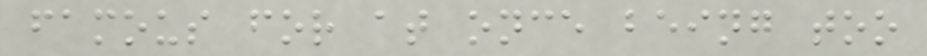famous for at once being too
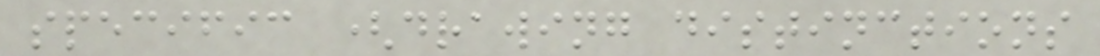specific (drawing distinctions
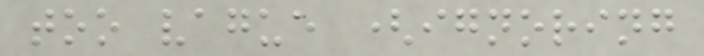too vague (ignoring
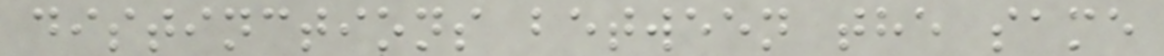distinctions between the same
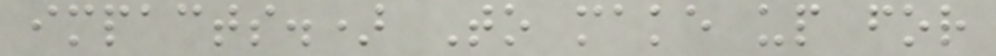impacts.) To make up for
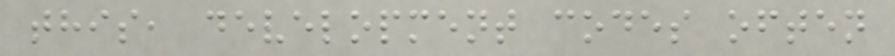this, development codes often
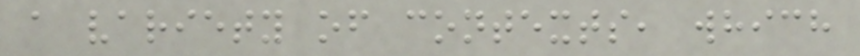a variety of contexts, which
